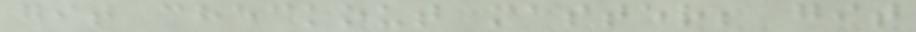git checkout master; git
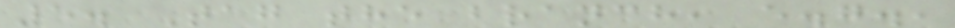5. Tag the branch, e.g.,
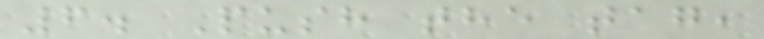6. Push the tag,
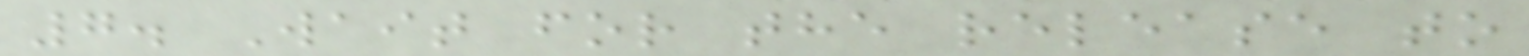7. Wait for the release to
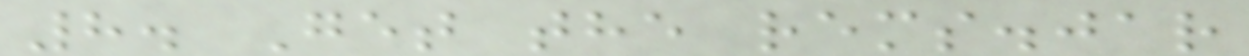8. Get the rems.jar
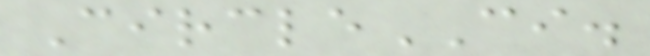CircleCI.
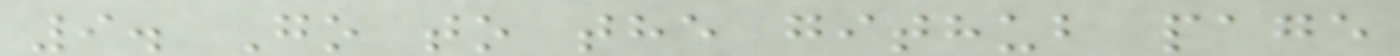9. Go to the github page
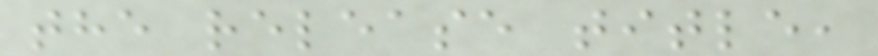the release title,
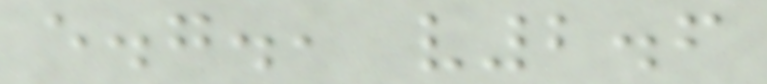e.g., v2.6
